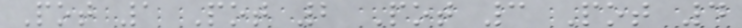Pot 1 Pot 2 Pot 3 Pot 4
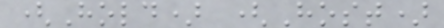(Hold) (Host)
